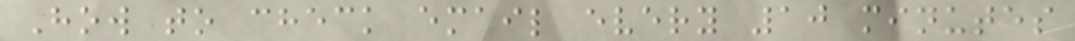How to check email every 10 minutes
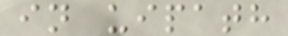in uipath
